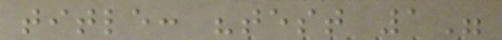title: "test 1"
